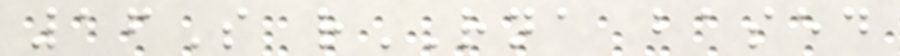16S rRNA based
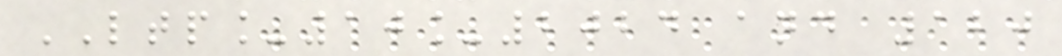LTP_10_2024 and 120
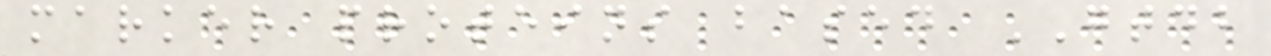marker proteins based GTDB
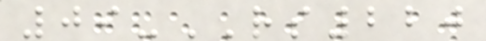09-RS220
